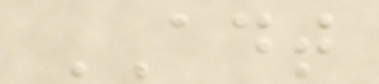ADT
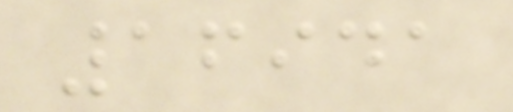16941
